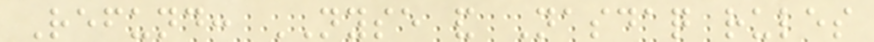Refund: NYSE and Nasdaq rules
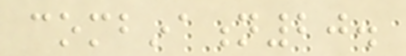combination20.
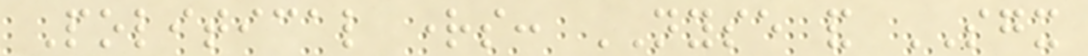Political rights: NYSE and SGX
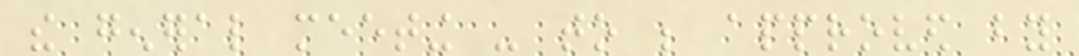the general meeting - to be approved by
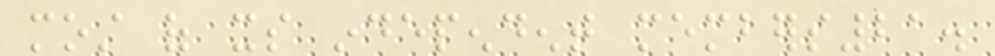most of its independent members21.
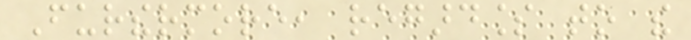Furthermore, regardless to the
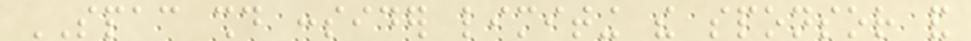SPAC should consider limiting the sponsor and
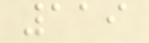119
